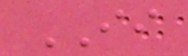II
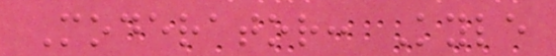Moderator: Kyle
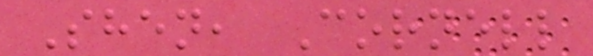Shen, Cornell
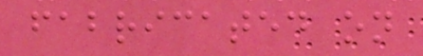fabricated on
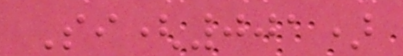Si(001)
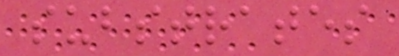substrates
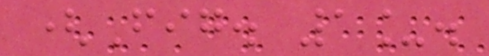(Fig. 1_.
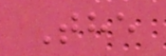The
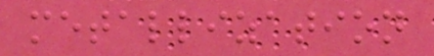metallization
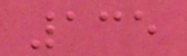135
